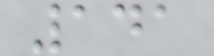141
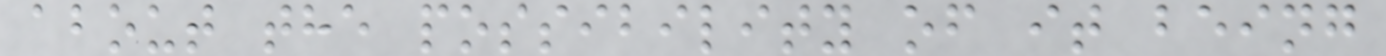about the possibility of it being
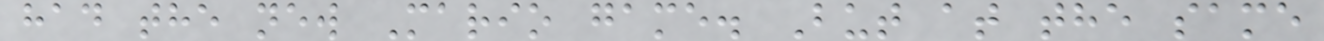had the new Mario game. But at the same
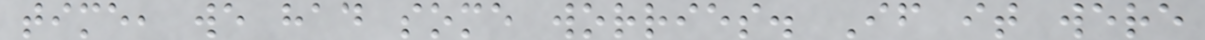time, we had some worries. If it were
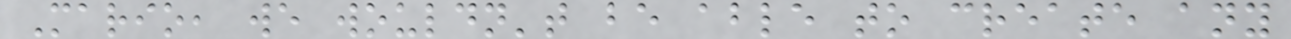Mario, we wouldn't be able to create any
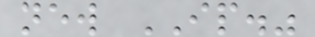new IP."
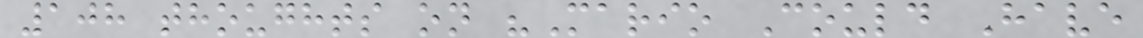108 thoughts on "Mario Could Have
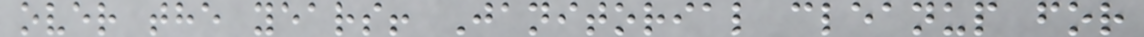over the years! Janitorial cleanup for
